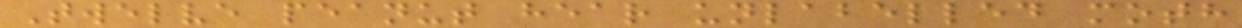Twelve peanut hear unlabelled moth
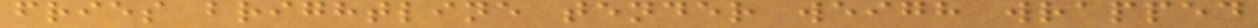fries brightline tender weigh wrapped
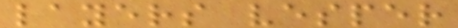layers vesper
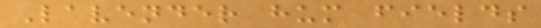Lavender hum fields
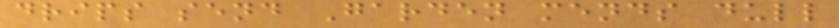drips send Garden mends dull
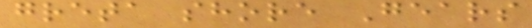greta shore Gears
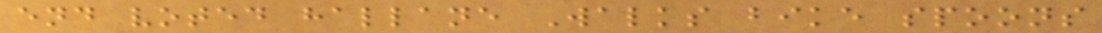end voted hallane Walks bike spoons
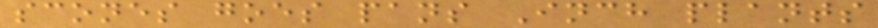scones goes pans Inch plants
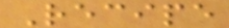Recipe
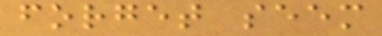forget seem
